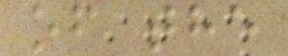of the
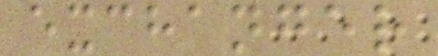exchanger
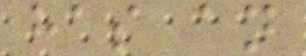has an
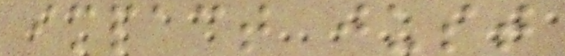impact just
